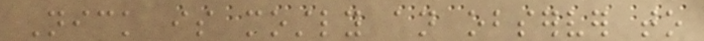Nick is mostly an observer to
